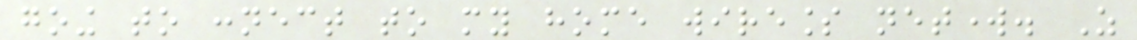going to connect to my home wireless network. As
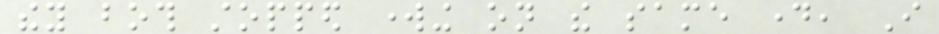they both stopped working on the same day, I
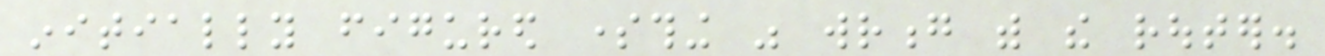initially figured something was wrong with the router.
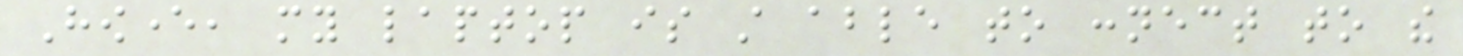However, my laptop is still able to connect to the
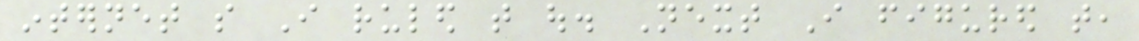internet so I ruled that out. Next I figured that,
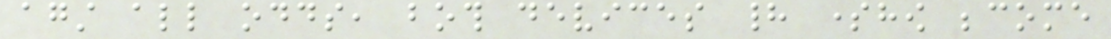against all odds, both devices had somehow become
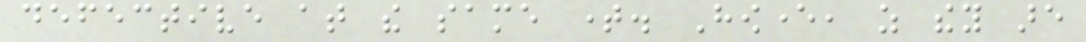defective at the same time. However, as they are
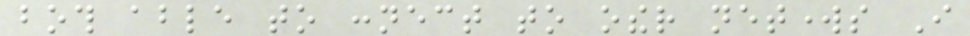both able to connect to other networks I
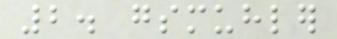2. gsmuhler
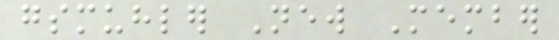gsmuhler New Member
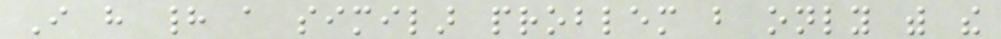I have had a similar problem but only with the
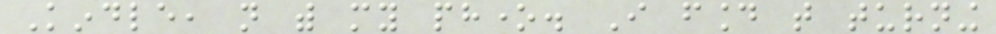Kindle, not with my phone. I found that turning
